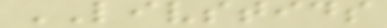LIVSTIDS
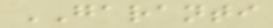GARANTI
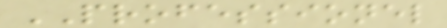PROFESSIONEL
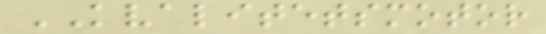KVALITETSMOTOR
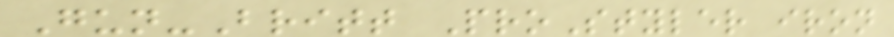Gun-Britt ProStyler iron
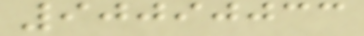90090033
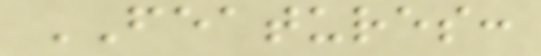FEATURES:
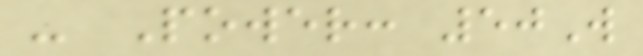- Power: 50W
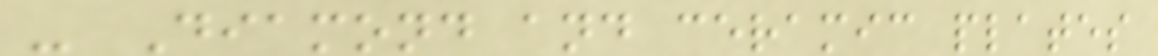- Diamond and ceramic plates
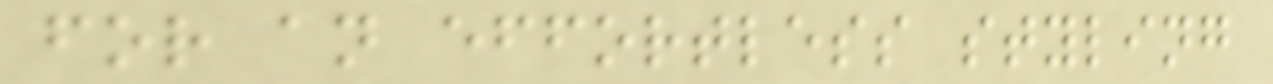for an effortless styling
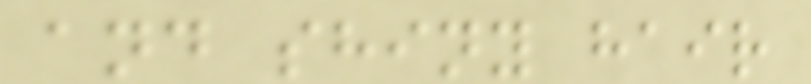and shiny hair
